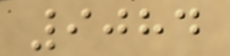9084
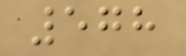578
